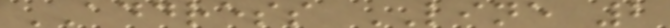ADDRESS LINE 2
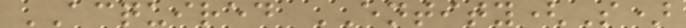ACQUIRED ENTITY(S)
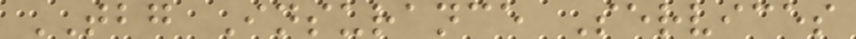TBG Insurance Services
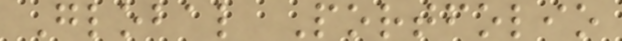Global Portfolio
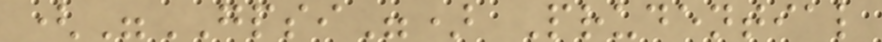("GPSI") Prudential
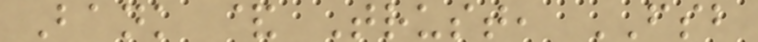Bank & Trust, FSB
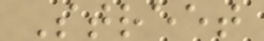Street
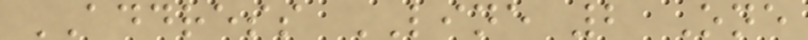ADDRESS LINE 2 One
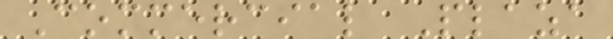Commercial Plaza
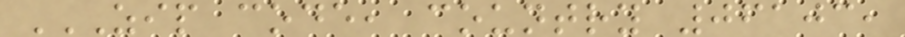ZIP CODE, COUNTRY 06103,
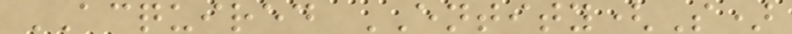ACQUIRED ENTITY(S)
